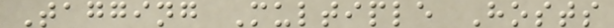Tagging Multiple Hosts
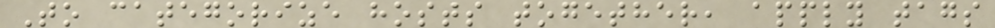To categorize hosts together, apply tags
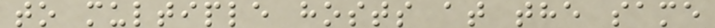to multiple hosts at the same
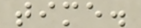time.
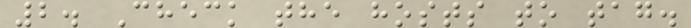2. Check the hosts to tag.
